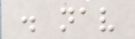. nav
